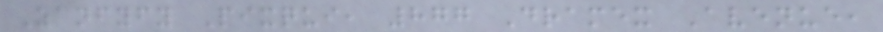Zanfyfy Pixqui, 877 Dramex Avenue,
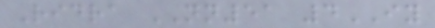Ridra NN51 4IY
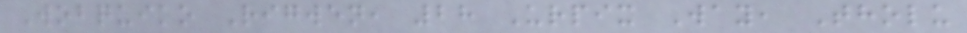Wobquiko Rigwen, 28 Urpix Way, Tholu
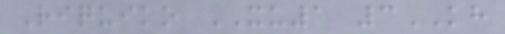Riquiko XU1 3KH
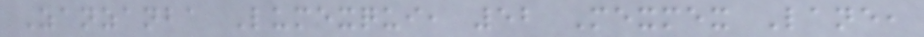Zanzanba Lumexqui, 52 Mexmex Lane,
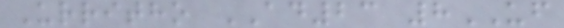Urritho AD23 8UF
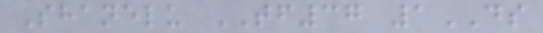Shanelu TF37 1DS
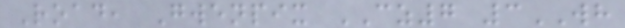Road, Gwenpix CZ7 3WH
